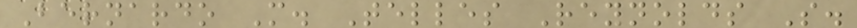Bernardo M. Telles Reynolds S.
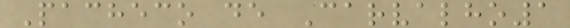Pacheco de Carvalho1
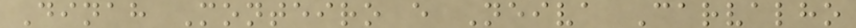Dinah Monteiro e Neiva Carvalho
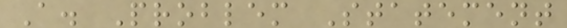A. Problem Statement
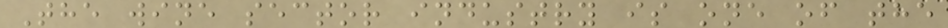The wine sector industry is one of the
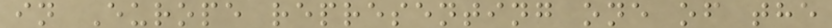in Europe representing one of the
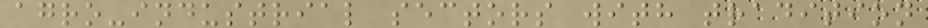agro-industrial sectors with tradition
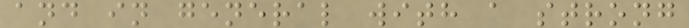and in general with a strong
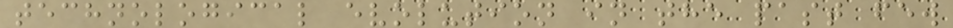technological evolution in the past few
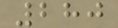280
